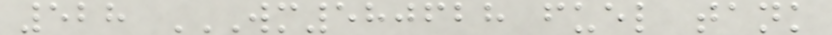528 WM580628 FUEL TANK
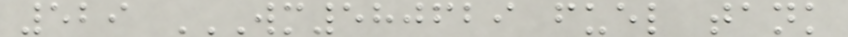529 WM580629 FUEL TANK
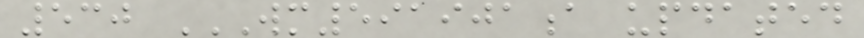530 WM591901A UPDATED
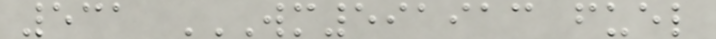531 WM591913 FUEL
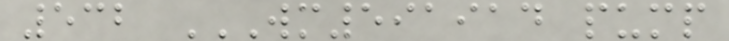532 WM591914 PUMP
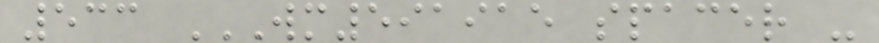533 WM591915 SPACER -
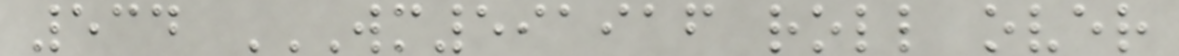534 WM591916 ROLL OVER
